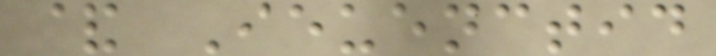& Ieuenctid
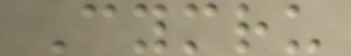Cymru
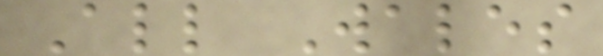All Wales
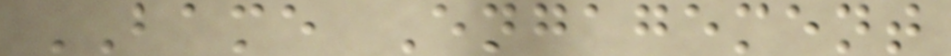BAME Engagement
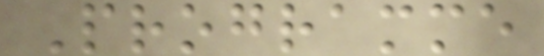Programme
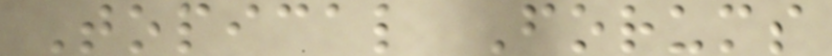Topical Forums
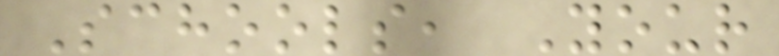Schools, Your
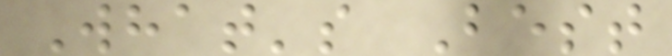What's Best
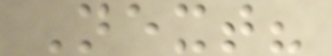Next?
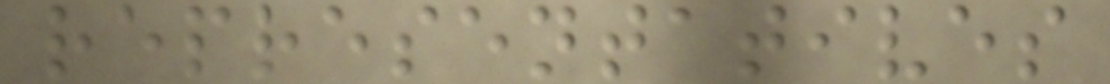representatives
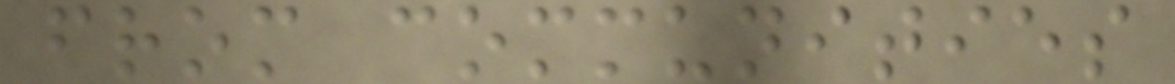from communities
